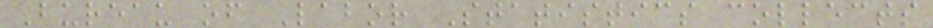Bureau of Labor Statistics collects
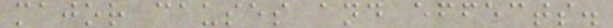major causes and effects.
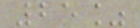25%
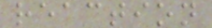reaction
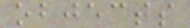objects
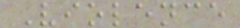Violence
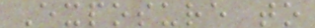Exposure to
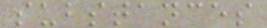substances
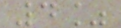4%
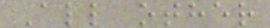All other
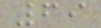69
